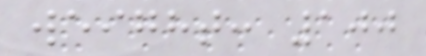weight: 100
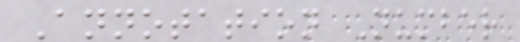Annotation Number
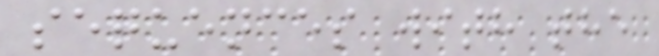sequences with the
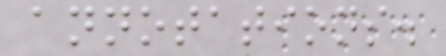annotations.
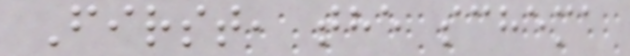First, the schema
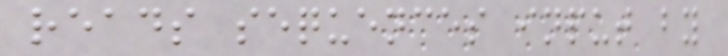reads sequences input by
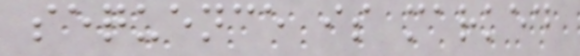sequence is marked
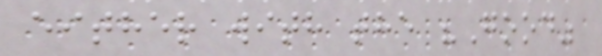either with the "Good"
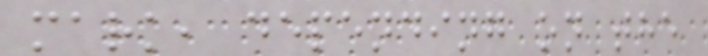mark, depending on the
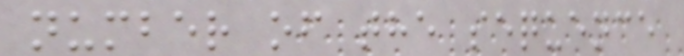number of the sequence
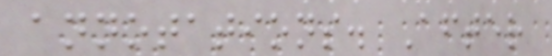annotations. After
